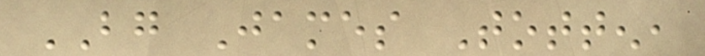BG James Totten,
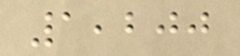1,200
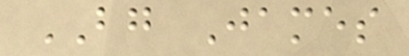BG James
